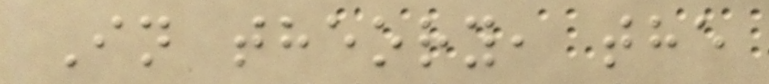In theory, the
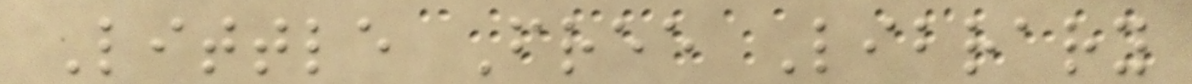Little Free Library
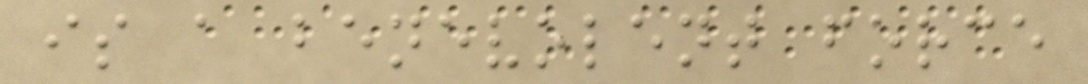is a benevolent force
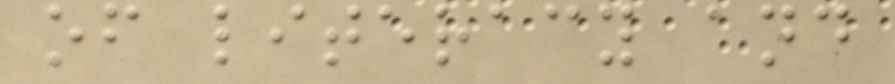of literacy and
